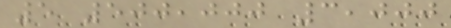5 500,000 3,000
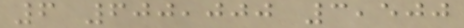6 600,000 3,500
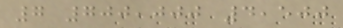7 700,000 4,500
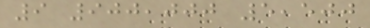9 900,000 5,500
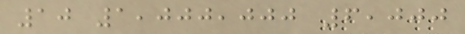10 1,000,000 6,000
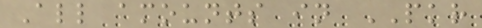All amounts in PKR
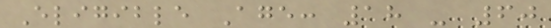Eligible Age: 18 - 60
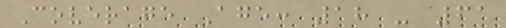Coverage Age: 18 - 61
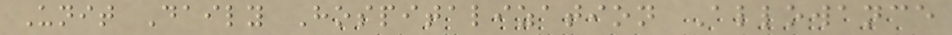Unit Daily Hospitalization Allowance
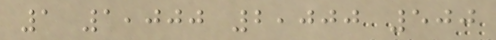1 1,000 2,000 500
